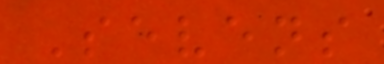Sevens
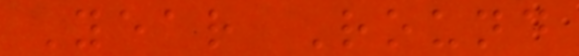Year Round
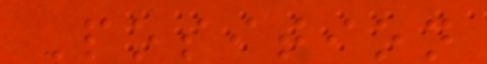Position
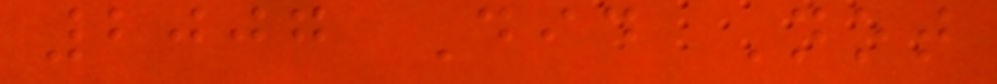2007 Did Not
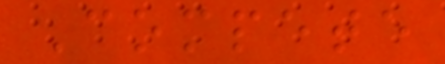Compete
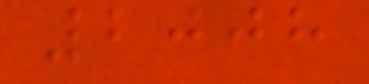2008
